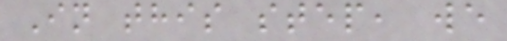In this step, we
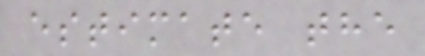estimate the
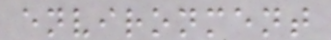environment
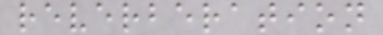reverberation
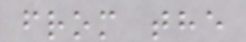from the
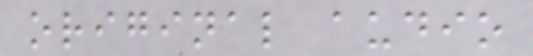original audio
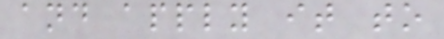and apply it to
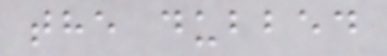the dubbed
